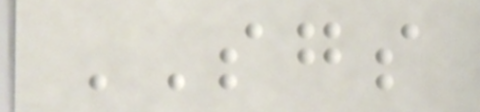SGS
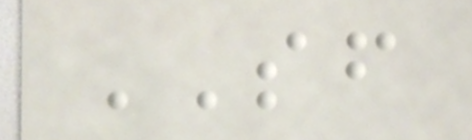SF
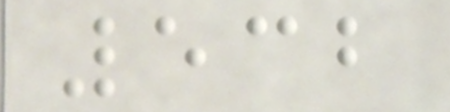532
